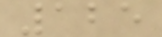125
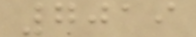7019
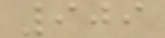909
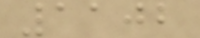1102
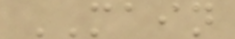MAIN
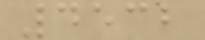4532
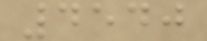4540
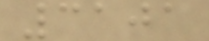3101
